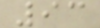93
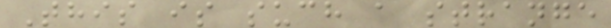This is such a strange
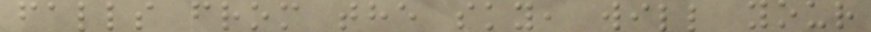falls from the sky, will your
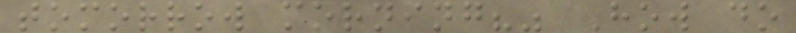tomorrow morning?" How do
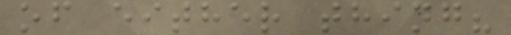of either thing?
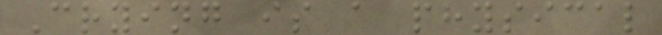Crying is a physical
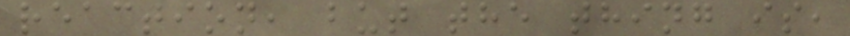reaction, but the thing is,
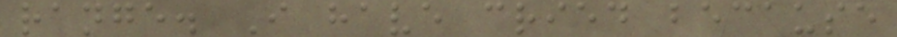range. I have cried because
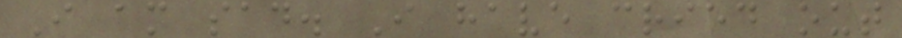I am sad. I have cried out
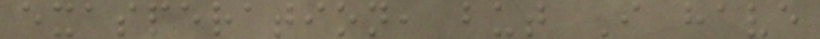exasperation, but I have
